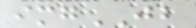imgJB
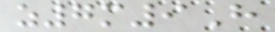z7m9H
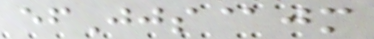efJjs@jm
